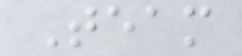Team
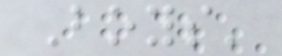Boys'
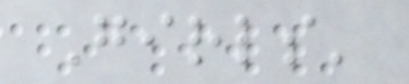Girls'
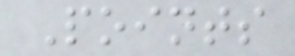Points
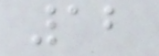12
